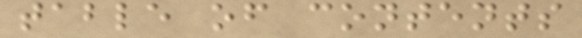table of contents
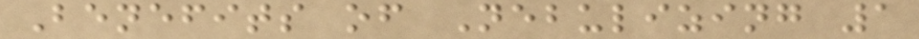Benefits of Nebulizing 1
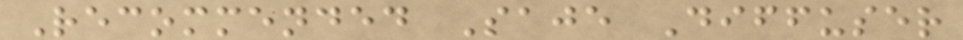Recommended Saje Diffuser
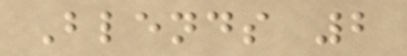Blends 2
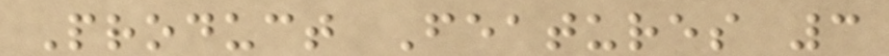Product Features 3
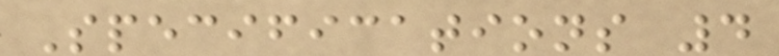Specifications 4
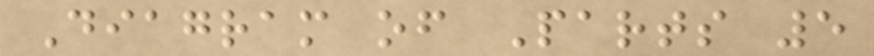Diagram of Parts 5
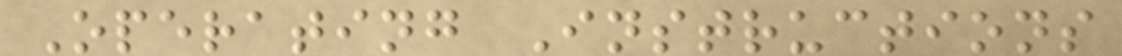Operating Instructions
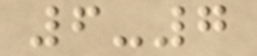6-7
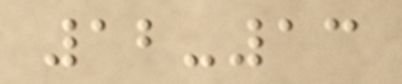12-13
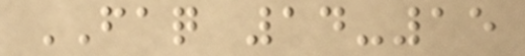FAQ 14-15
